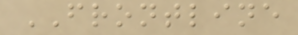FRONTLINE
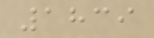1839
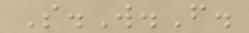S.W.F.
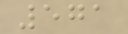571
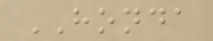HONDA
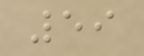59
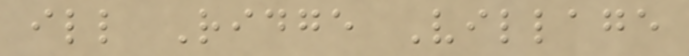ill Ridge Village
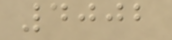4002
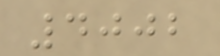4002
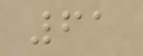61
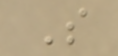S
